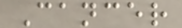Cancer
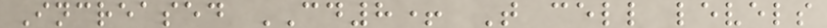Increased CD8+ T cell levels
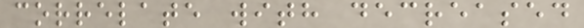correlate with decreased
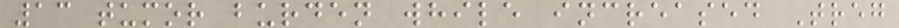13 tumor burden while increased Treg
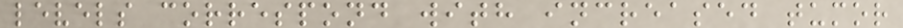levels correspond with increased tumor
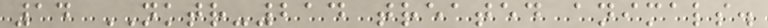14 NKTR-214 treated animals.
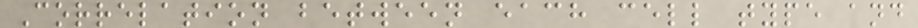Correlation between each cell type and
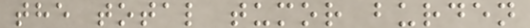the total tumor burden
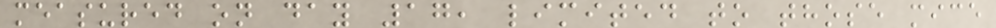measured on day 17, limited to those mice
